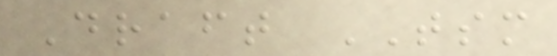Draft TSM
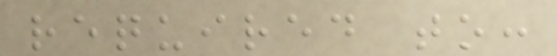required to:
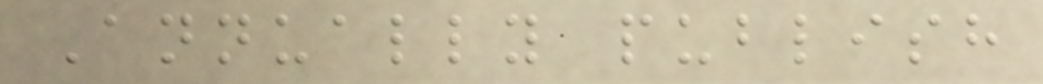Annually publish
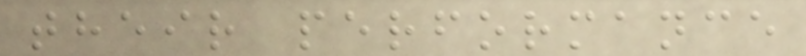their performance
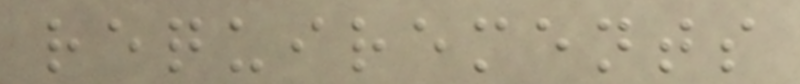requirements
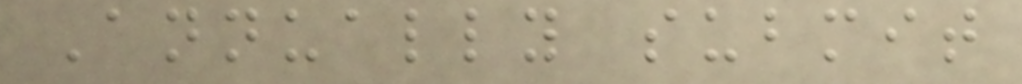Annually submit
